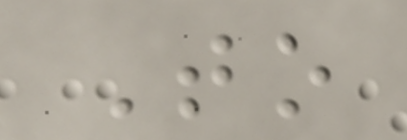To
